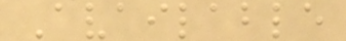Available
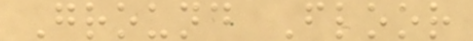Ground Floor
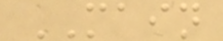MAIN
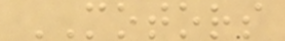MOTORS
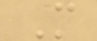M
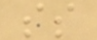ss
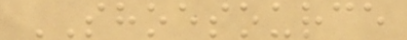SHOESOURCE
